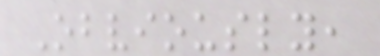Obviously,
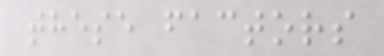these factors
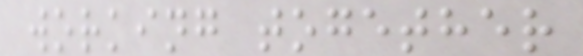working together
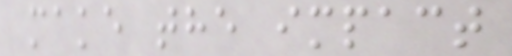make the impact
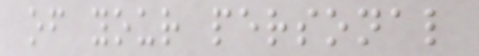of your personal
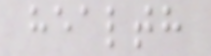health
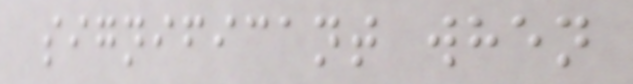significant when
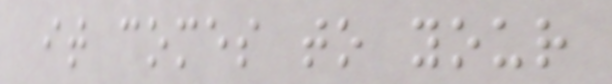it comes to your
